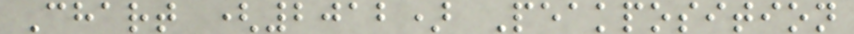Chart (2012) Peakposition
